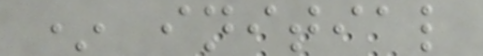* initial
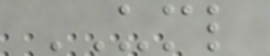UML
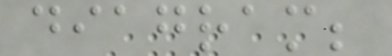diagram;
